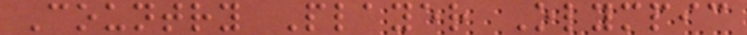Country Player Olympic
